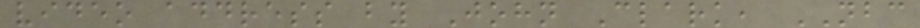video address by John Clark, NBC
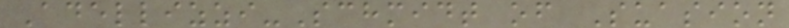Adellizzi-Schmidt of Suasion
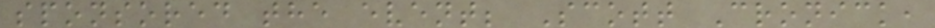sponsored the event; Scott Cronick,
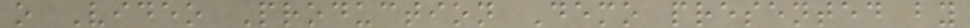o Video Production Demo presented by
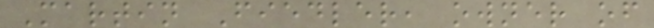Martin Fiedler, owner of
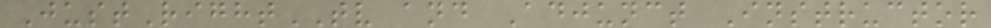JustRightTV and Adjunct Instructor
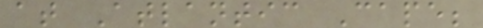at Atlantic Cape;
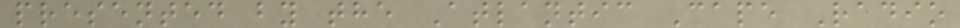presented by the Atlantic Cape Radio
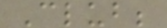Club;
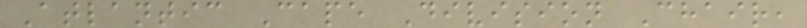Atlantic Cape Division Chair,
